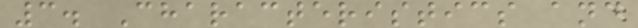3. Characteristics and
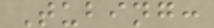Tubing:
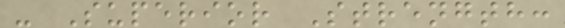- Superior Strength:
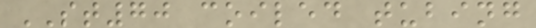ST70 coiled tubing
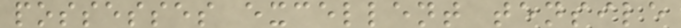possesses excellent tensile
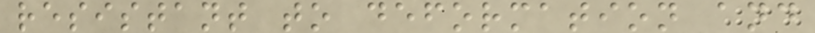resistant to deformation and
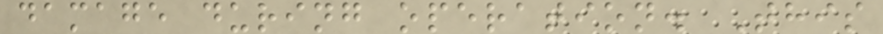damage during operation. This
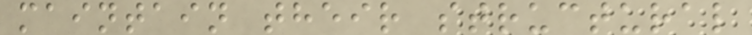maintain their structural
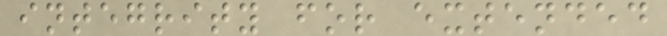integrity for extended
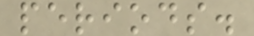periods.
